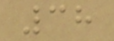38
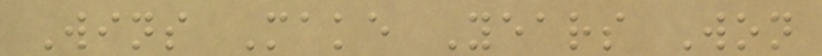Wins Make Years Won
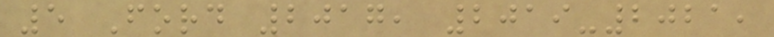5 Ford 2017, 2019-2021,
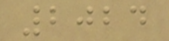2024
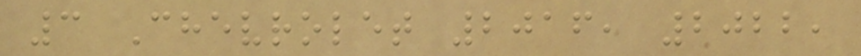3 Chevrolet 2016, 2022,
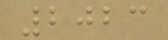2023
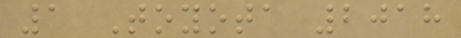1 Toyota 2018
